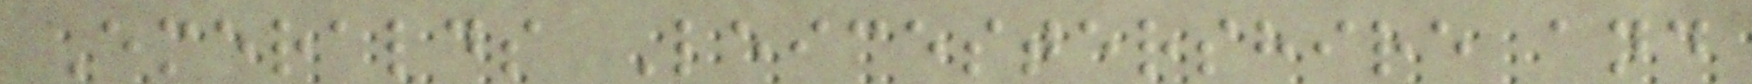Emeralds Leicestershire and
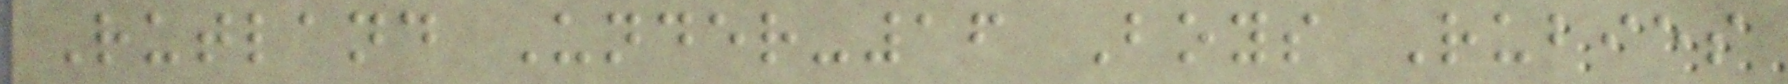Rutland Under-16 Boys Rubies
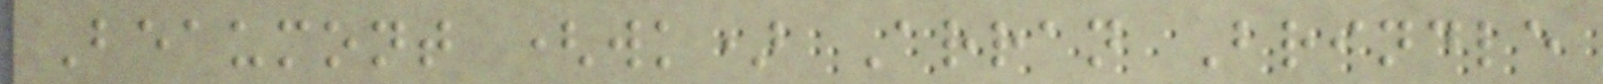Beaumont (wk) Arran Brindle
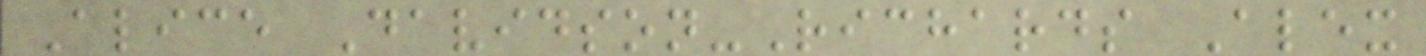Alice Davidson-Richards Alex
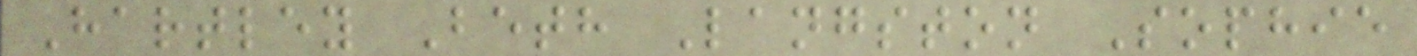Hartley Beth Langston Sophie
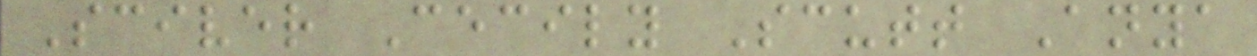Sciver Cecily Scutt Anya
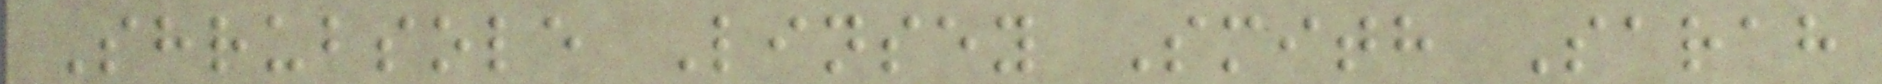Shrubsole Linsey Smith Sarah
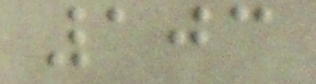103
